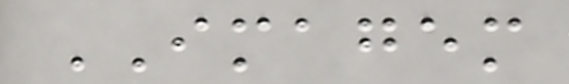IMAGEM
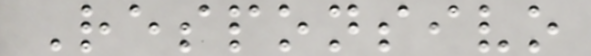Responsivo
